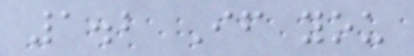1.2 If you
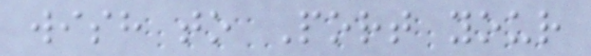wish to Port your
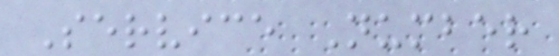Service Number
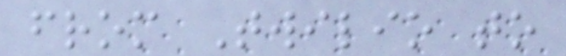from Twilio to
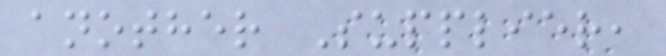another Supplier,
